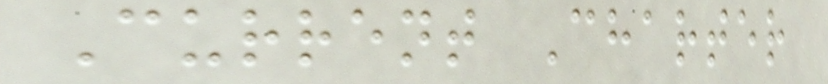Current Charter
